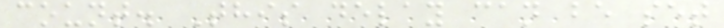count. This delay can be set
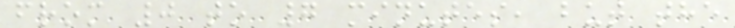from 0 to 7 minutes, but the
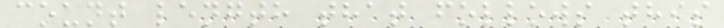count length that follows this
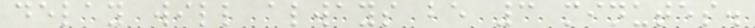delay will always be 3 minutes.
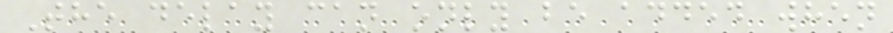The delay can only be added when
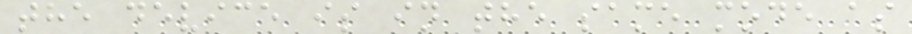the device is in the same mode as
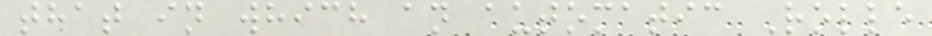that in which an automatic Rolle
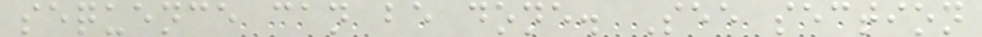sequence can be done. See section
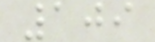109
